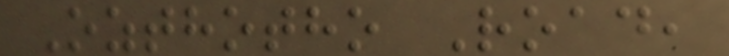Ozthotho Road,
